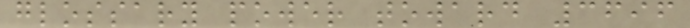glossary power toward 3696
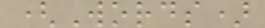(Words)
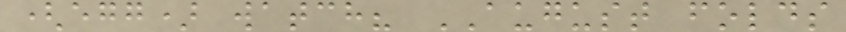(egg) watch? AUGUST folds
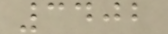3402
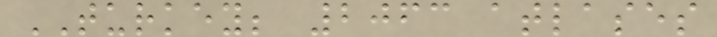TURKEY; 2063 atlases
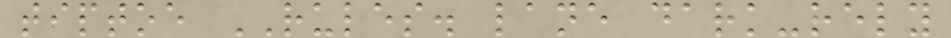tiptoe RULES. lane dark-rely
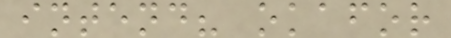intend? okafor
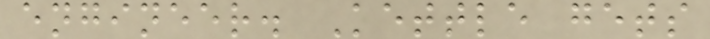engineer. Kettle gets
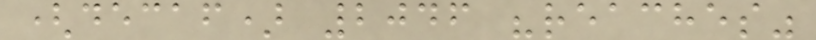(decaf) 2046 "reaches"
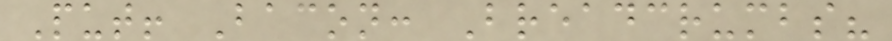Put! Bacon: Breadcrumbs?
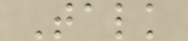Talk
